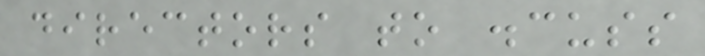directors to discuss
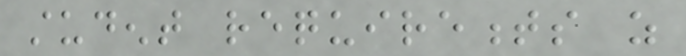student requirements as
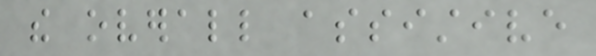the overall assistive
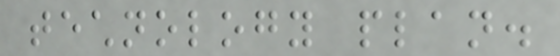technology plan.
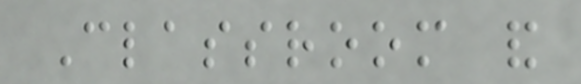Classroom and
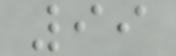99
